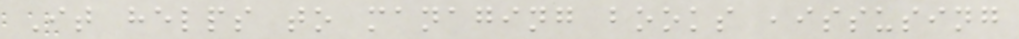It helps to managing books ,issusing
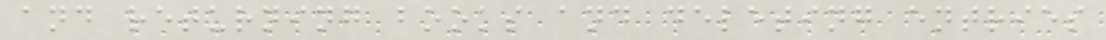and returning books and deleting entries
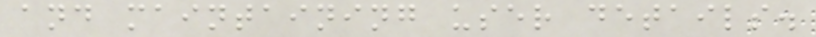and maintaining user details.
